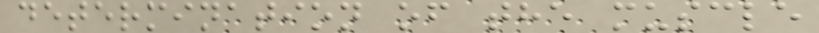determination of the muscle
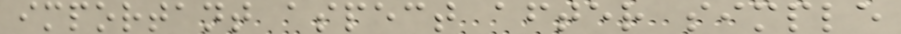important aspect after simple
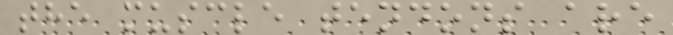the muscle tendons are
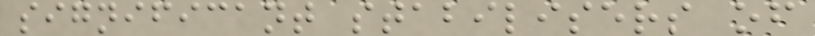significant stabilisers of
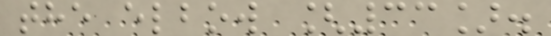the elbow [33].
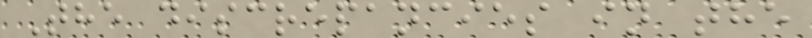The discrepancies in the
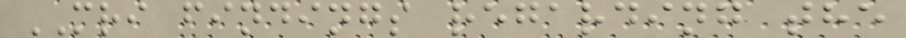MRI findings regarding the
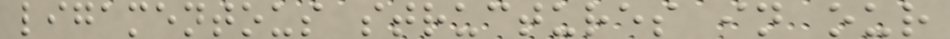ligamentous structures in our
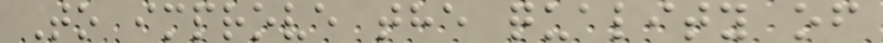To improve the quality of
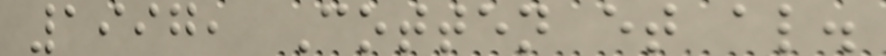1997, Cotten et al.
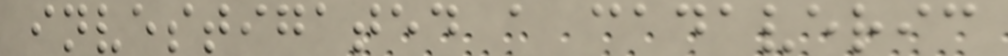investigated a cadaveric
